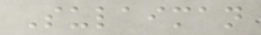Sulaiman
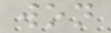won
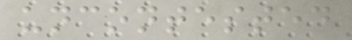uncontested
